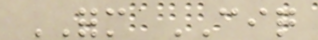FORM CIQ
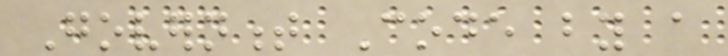Government Code by a
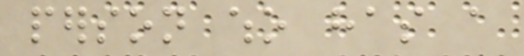person who has a
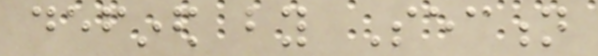defined by Section
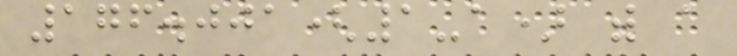176.001(1-a) with a
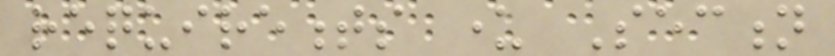requirements under Section
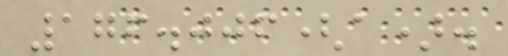176.006(a).
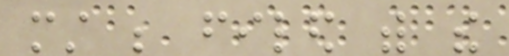must be filed with the
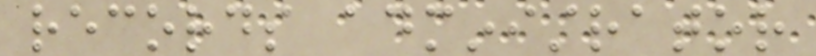records administrator
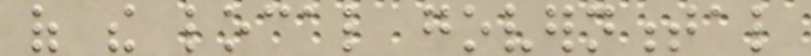of the local governmental
